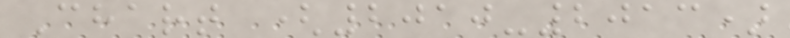Chart (2010-2013)
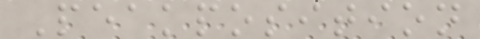Peakposition
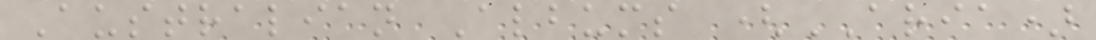Australian Albums (ARIA)
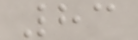83
